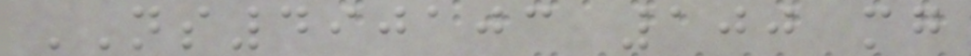NS490103 100 mg
